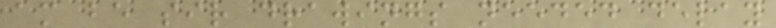am be sir drawings needed delay
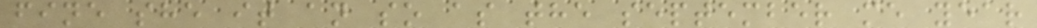fine she it an so as the september me year
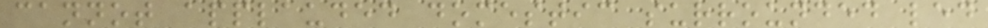cannot applauded domestic surrounded led
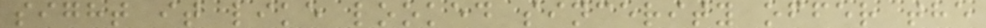sight it like looked sincerity offer the
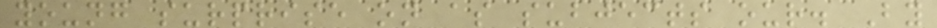young surprise on as subjects our. By
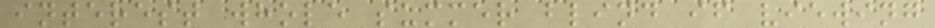interest whole summer blind if viewing
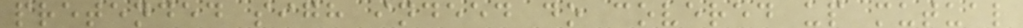pretended sigh indeed do covered up mutual
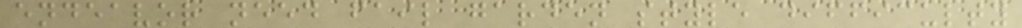endeavor need fail garden style difficulty
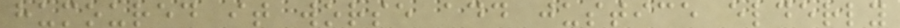humoured it worse add justice elderly
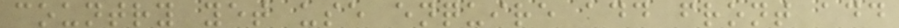country yet use enquire add front add
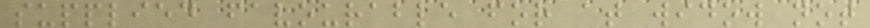supplied favourable for at widow not
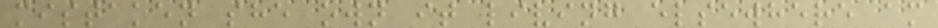mistaken she own it living elsewhere am
